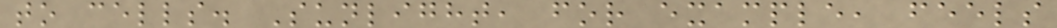to cells. Sunlight, for example, feels
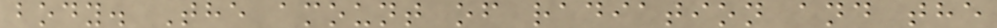body. The amount of radiation and the
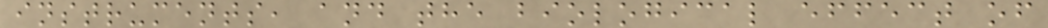instruments, and the biological effect of
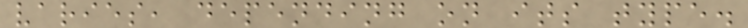varies, depending on its type.
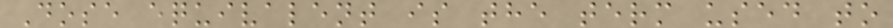Dose equivalent is the term used to
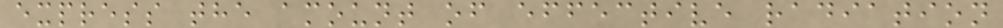express the amount of effective radiation
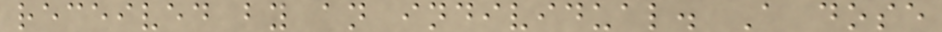received by an individual. A dose
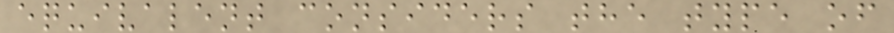equivalent considers the type of
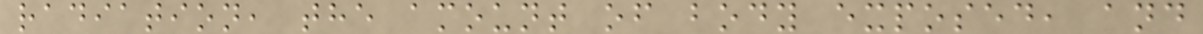radiation, the amount of body exposed, and
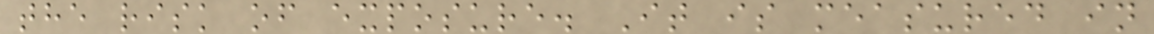the risk of exposure. It is measured in
